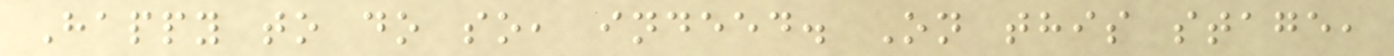Happy to do so, indeed. On this stage,
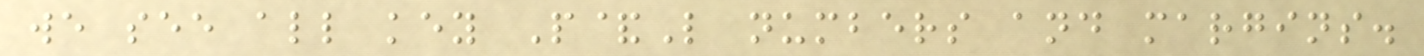we see all key P&L numbers and margins.
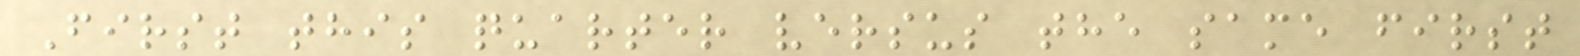First this quarter versus the same first
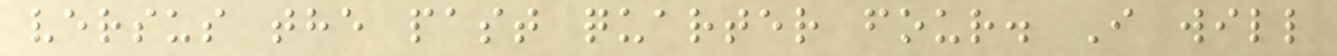versus the past quarter four. I will
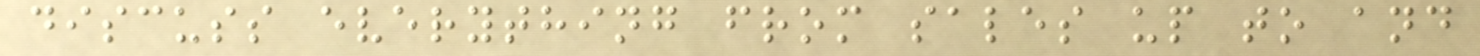discuss everything from sales up to and
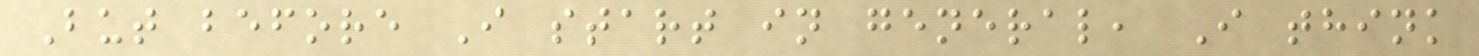But before I start in general, I think
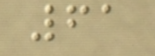61
